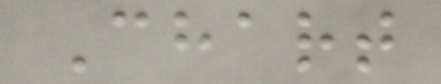Chart
